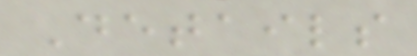Details
